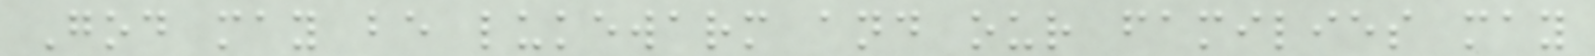God may be lukewarm and our families may
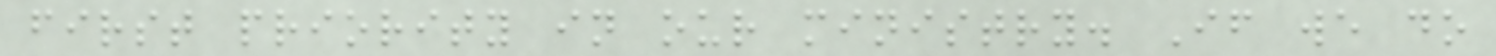first priority in our ministry. If we do
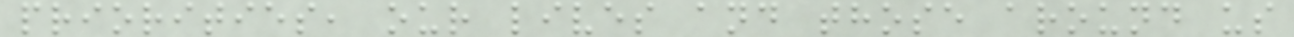priorities, our lives and those around us
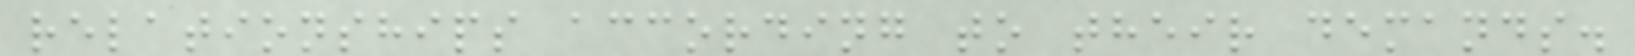relationships according to their demands.
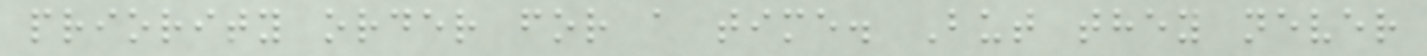priority order for a time. But they never
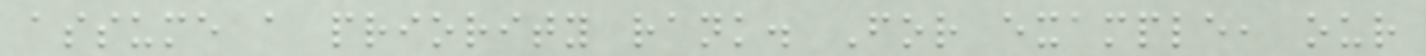assume a priority rank. For example, our
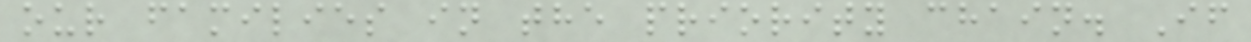our families in the priority chain. If
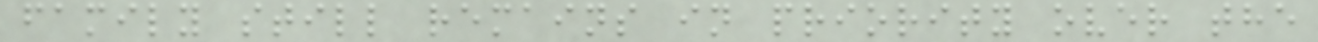family still remains in priority over the
